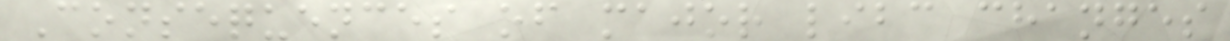Consequences of major libc changes
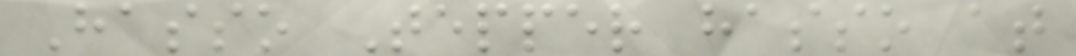Hasso Tepper hasso at
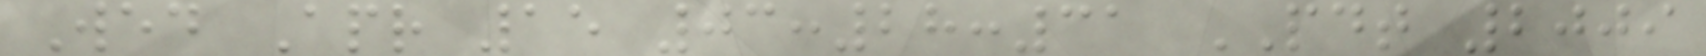Wed Apr 15 03:28:31 PDT 2009
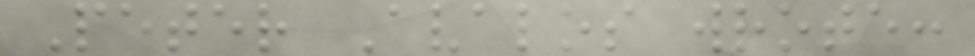Peter Avalos wrote:
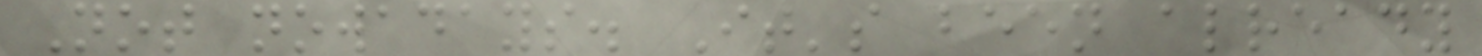Not nowadays. It's been already
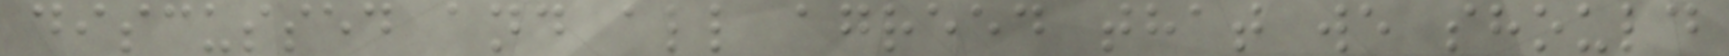discussed and all agreed that we should
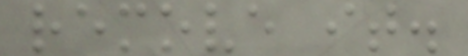remove it.
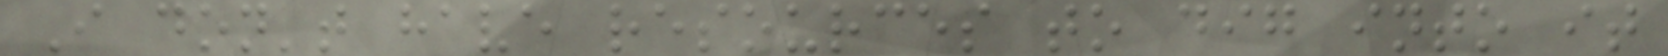I don't have resources to dig into it
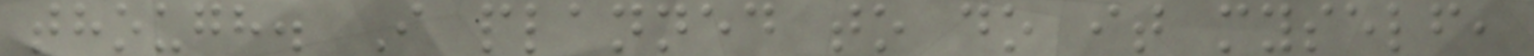though. I planned to do it myself,
